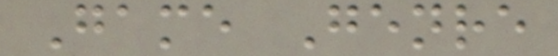Game Genre
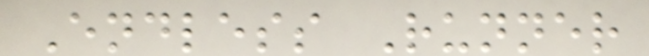Endless Runner
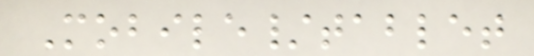Mobile/tablet
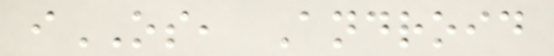iOS, Android
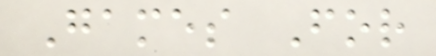Games For
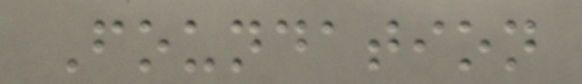Foundation
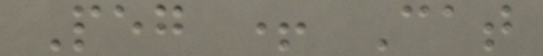Peg + Cat
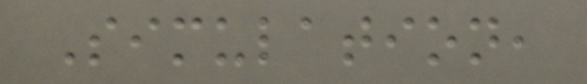Simulation,
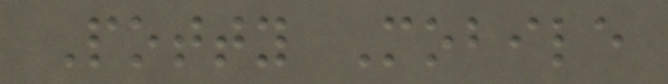Potty Mobile
